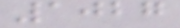1027
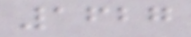1627
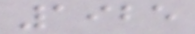1925
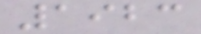1923
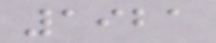1921
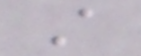A
